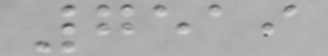7519
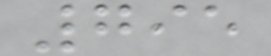795
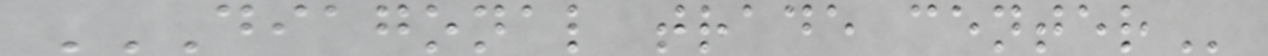DIAGONAL TRADE CENTER
